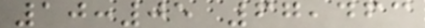10:05 67,463
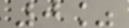0%
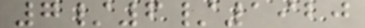7/6/1920
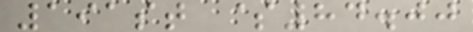191st $84.00
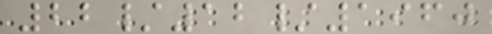22/12/1960
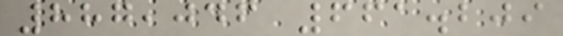887,046 661.209
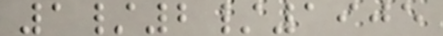1/2/1905
